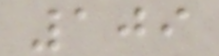109
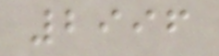2996
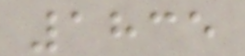1835
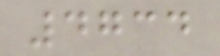4734
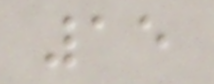15
